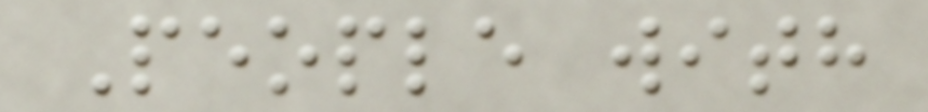People with
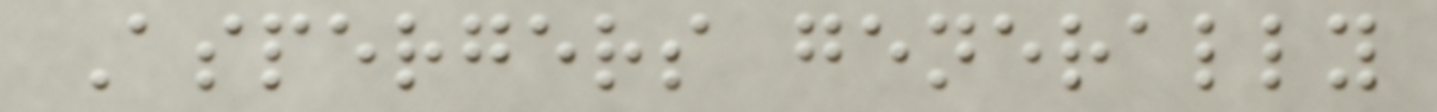Aspergers generally
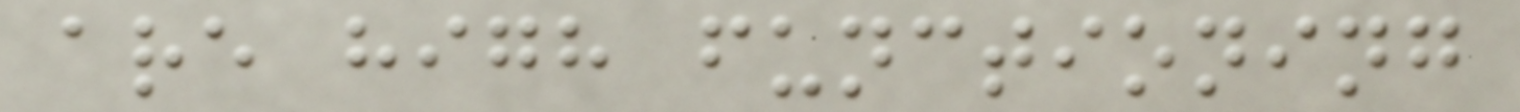are high functioning
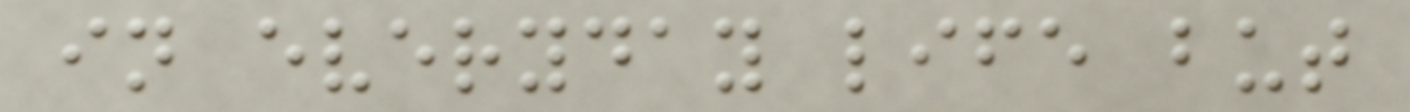in everyday life but
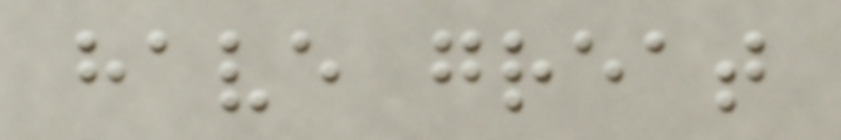have great
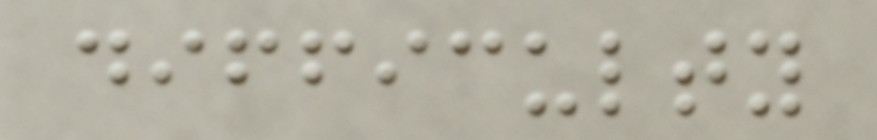difficulty
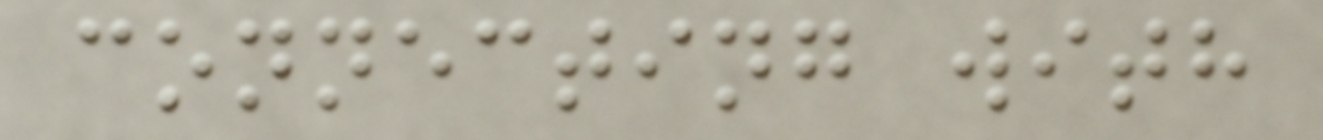connecting with
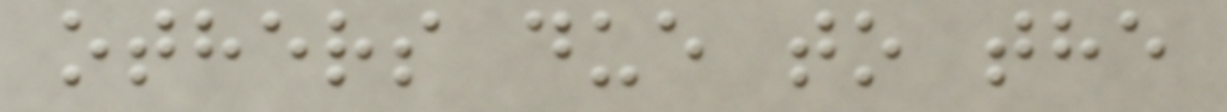others due to the
